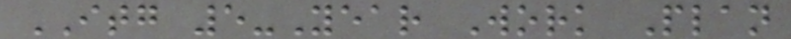ITG 5-Year Work Plan
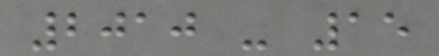2010 - 15
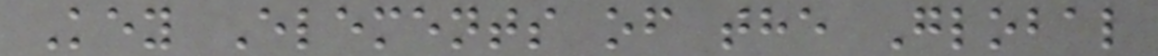Key Elements of the Global
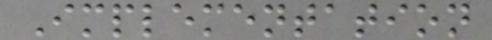Implementation
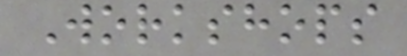Workshops
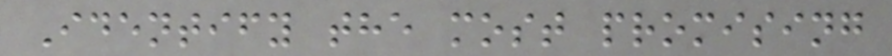Identify the most promising
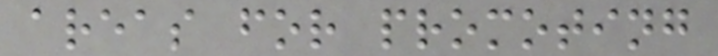areas for promoting
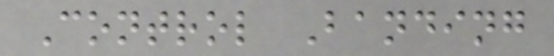Control Banding
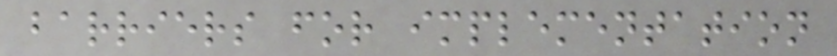barriers for implementation
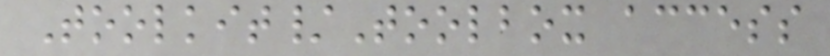Toolkit/Toolbox access
